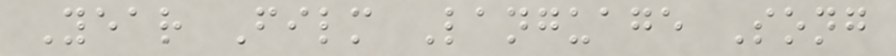Year Film Language Song
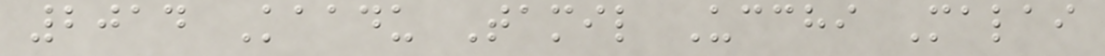2014 Kaadu Tamil Ucchi Malai
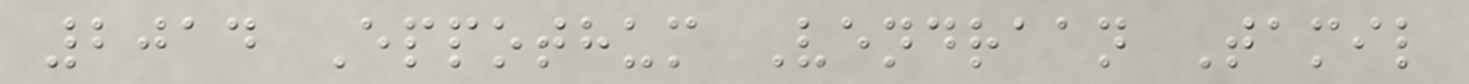2014 Eppothum Vendraan Tamil
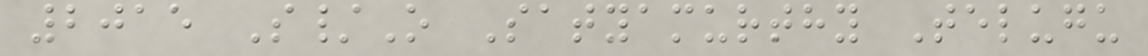2015 S/O Satyamurthy Telugu
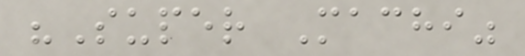"Super Machi"
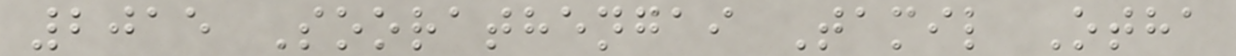2015 Soorathengai Tamil Otha
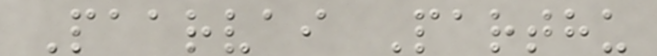Paarvai Parthu
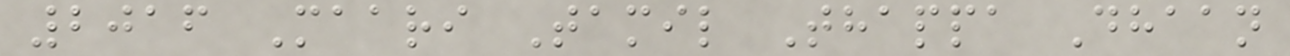2016 Maari Tamil Thappa Dhaan
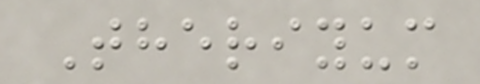Theriyum
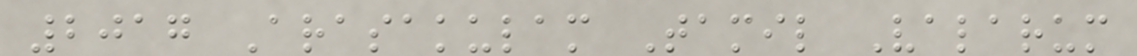2017 Arasakulam Tamil Valarum
